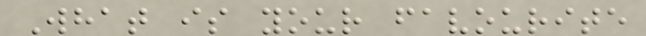What is your favourite
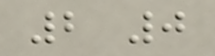2 0
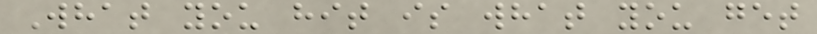What you hit is what you get
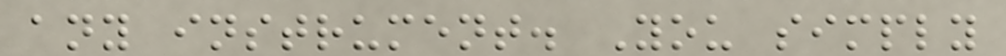any instrument. You simply
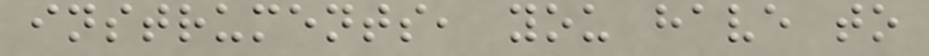instruments, you have to
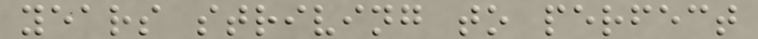years striving to perfect
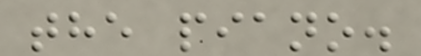the piano.
